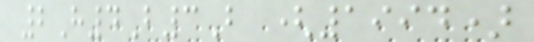2H4B3B (1994)
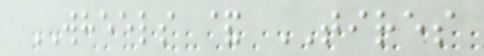WHEELS & TIRES
